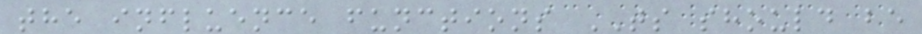the influence functions TS should be
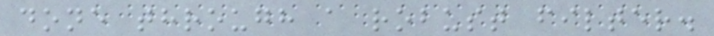done through a robust filter.
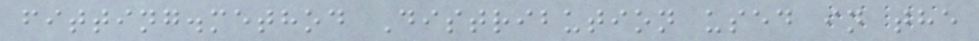fitting.method Distribution used in the
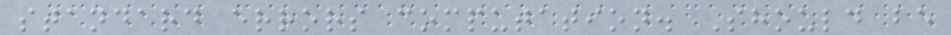standard errors computation. Should be
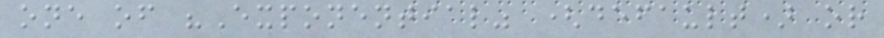one of "Exponential" (default) or
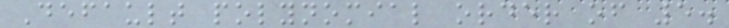Default polynomial order of 5.
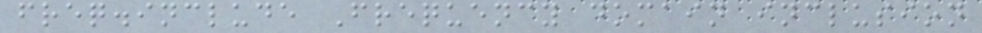freq.include Frequency domain inclusion
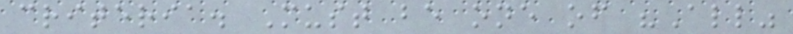criteria. Must be one of "All"
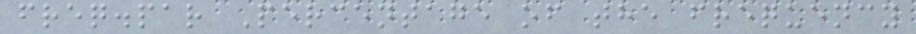freq.par Percentage of the frequency
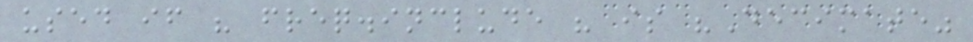used if " freq.include " is "Decimate"
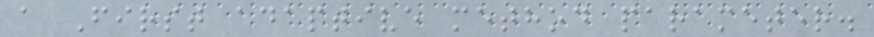a First adaptive method parameter.
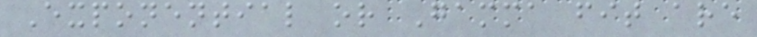Exponential or Gamma fit are
